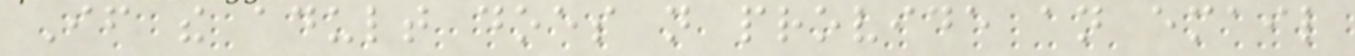If the adult does not provide an email
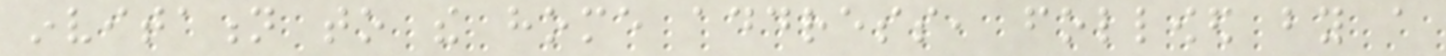invitation to the home address, followed by a
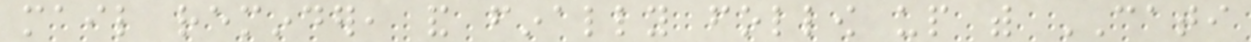mail reminder, and finally follow up with CATI
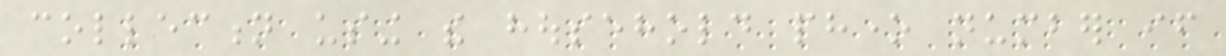collection using the household phone number if
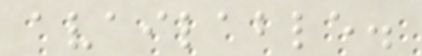available.
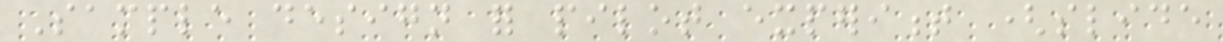Sample design for pilot experiment (slide
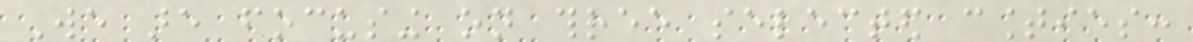We are focusing on three selected counties:
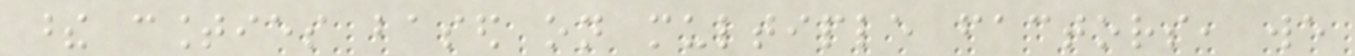these counties based on multiple factors, we
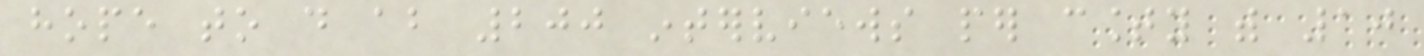hope to do about 200 interviews per county with 10
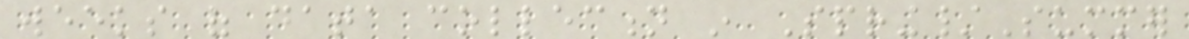weeks of data collection in Spring/Summer
